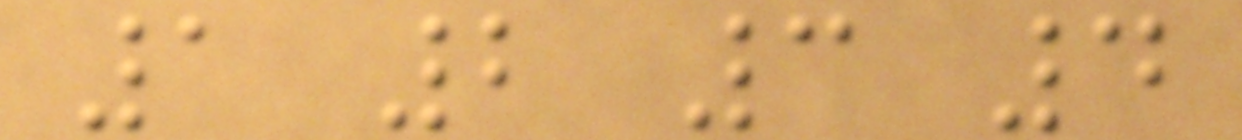1 2 3 4
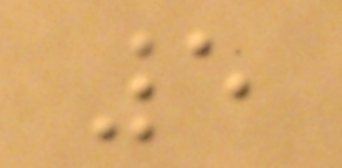5
